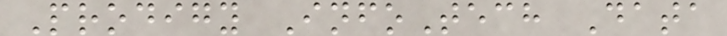Prodigy InfoTech Data
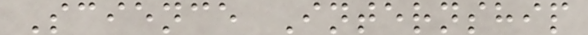Science Internship
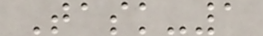Task-1
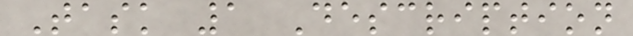Task 1 Description
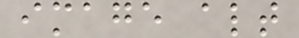image alt
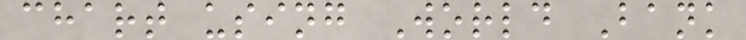chart using World Bank
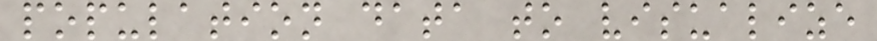population data to visualize
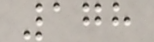178
